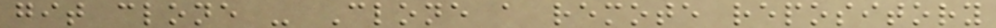git clone - Clone a remote repository
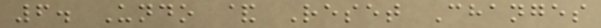6. Undo & Reset Changes
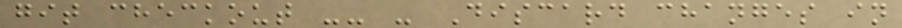git checkout -- - Discard changes in
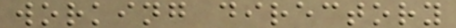working directory
